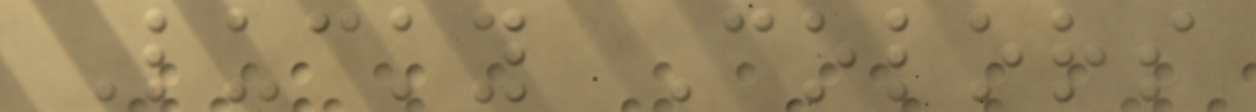Lucky Colors
